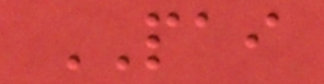PAI
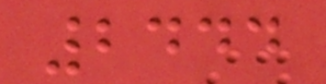2444
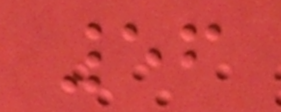56
